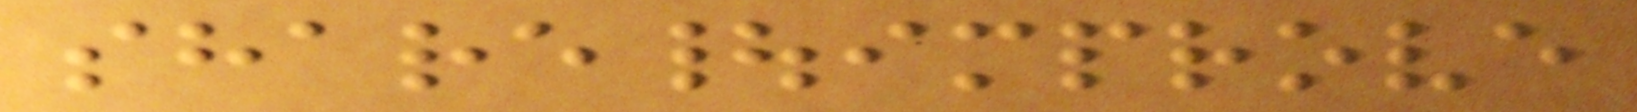share|improve
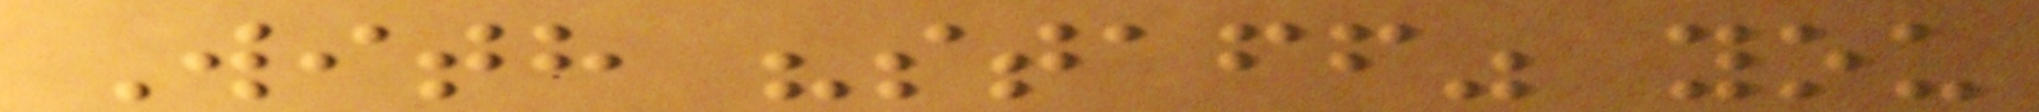With "staff" you
